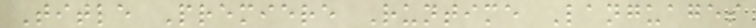Title Premiere Runtime Languages
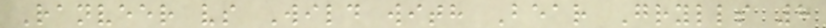Ranveer vs Wild with Bear Grylls 8
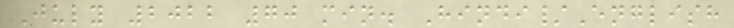July 2022 70 min. Hindi/English
